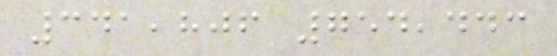341,806 754,443
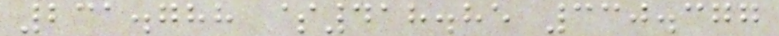231.788 $418.85 330.377
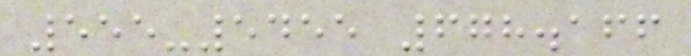555-5455 678.166
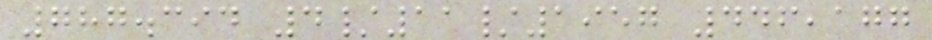787.394 4/11/1957 446,177
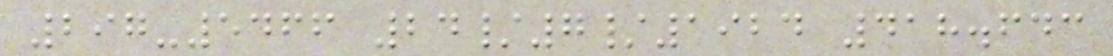297-5466 24/7/1924 418.643
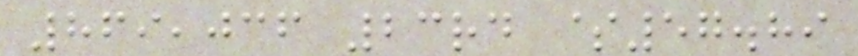869,036 23rd $57.89
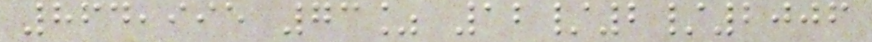864,995 73% 12/2/2006
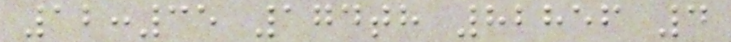12:35 174th 82856 4
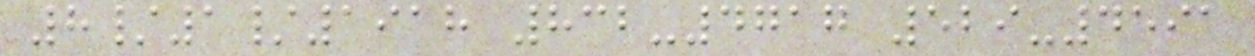8/1/1918 832-4717 529-4591
